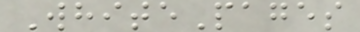WhitePages
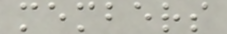members
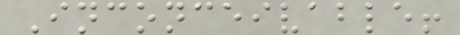Inconceivable!
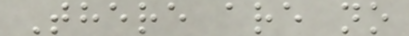There are no
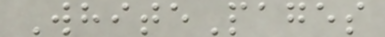WhitePages
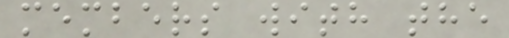members with the
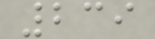239
